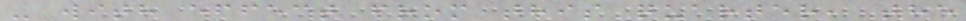- with effect from this quarter, the
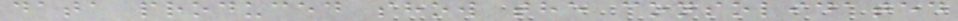data produced show the consolidated
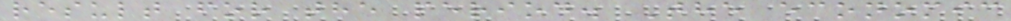result for the period. The economic
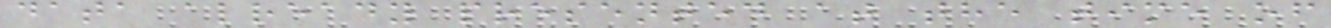data already presented at the time of
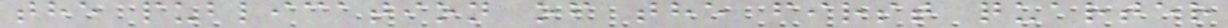the publication of the first quarter
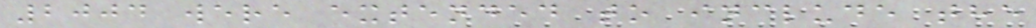2004 were extended to include the
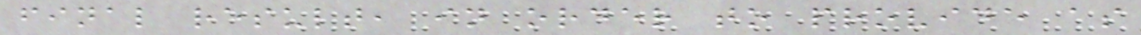final result, in order to provide as
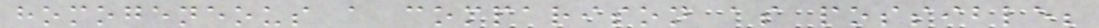homogeneous a comparison as possible;
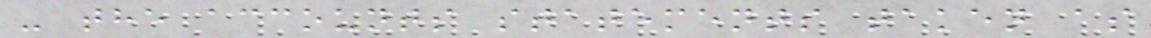- the accounts statements taken as
